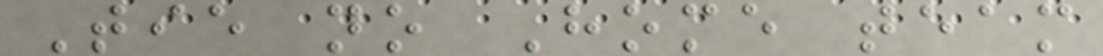Tie no Home team
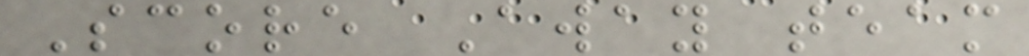Score Away team
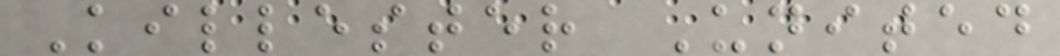Killester United
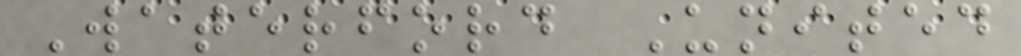Waterford United
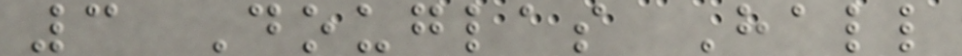3 Douglas Hall
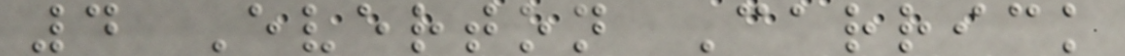4 Everton Carrick
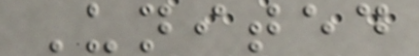United
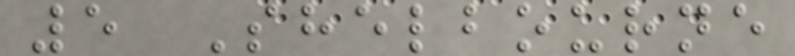5 Shelbourne
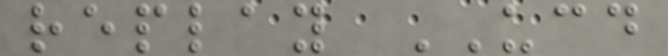replay UCD
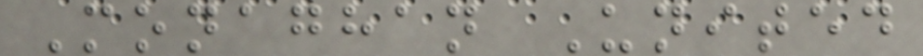Monaghan United
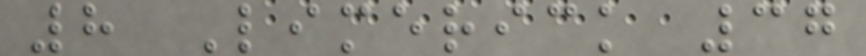8 Limerick 37
